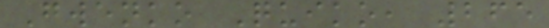Gwenko Quiko, 265
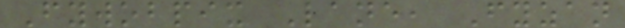Fywobpix Lane, Fyzan
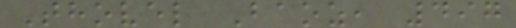Thovel Baoz, 497
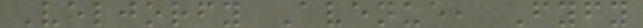Veljorfy Avenue, Fyfy
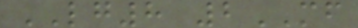LG8 2MF
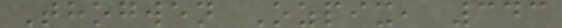Thogwen Ozpix, 343
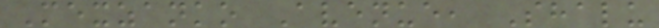Mexzanko Avenue, Shalu
